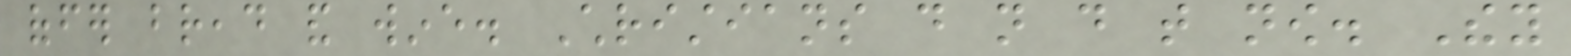offer bread and wine. Christians do not do that now. They
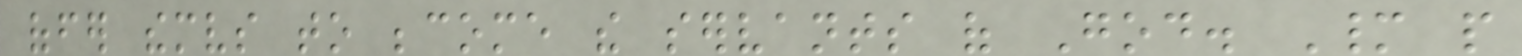offer themselves to become the servants of God. Many people
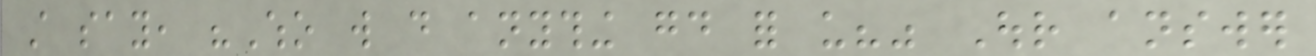still say, "Who will do anything good for us?" Our answer
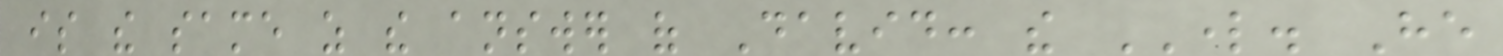is the same as the answer of David: the LORD. He
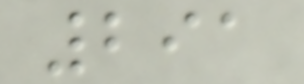291
